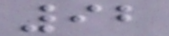92
